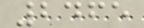2465
